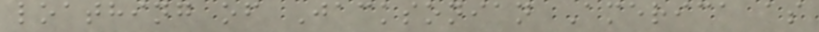loathing of Jacksonian America as
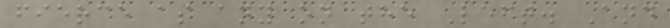fierce as any on the Left. And
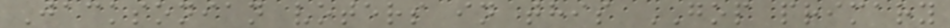Jacksonian voters in this GOP primary
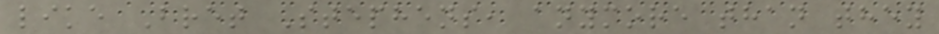like Bret Stephens, anymore than they
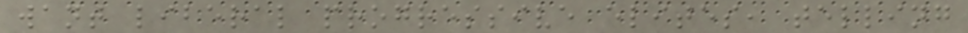want liberal progressive elites, telling
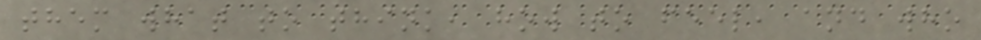them what to think, how to feel, and who
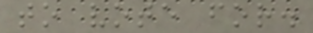to vote for.
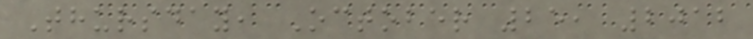Thursday, October 25, 2012
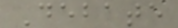Debate
